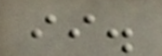ii.
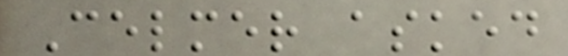Celmer asked
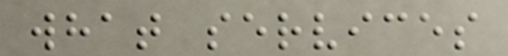what services
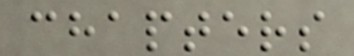chapters
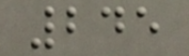245
